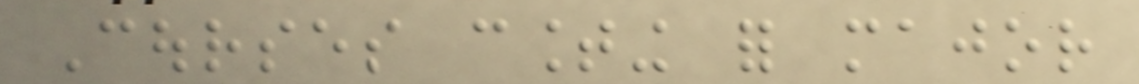Courses counting for major
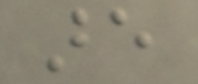are
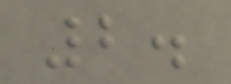2.
